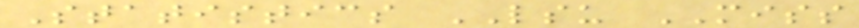Statistics LSU MISS
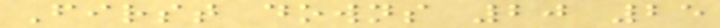First downs 20 25
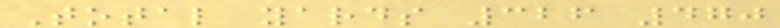Total yards 326 470
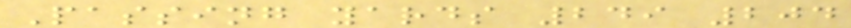Passing yards 249 204
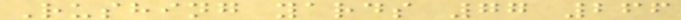Rushing yards 77 266
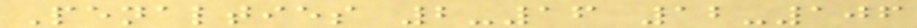Penalties 2-16 12-106
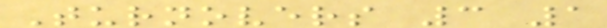Turnovers 3 1
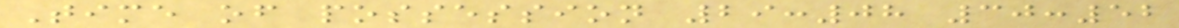Time of possession 29:08 30:52
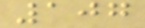107
